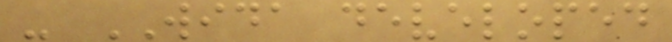- WIDA developed
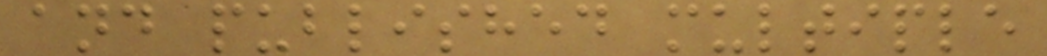and published multiple
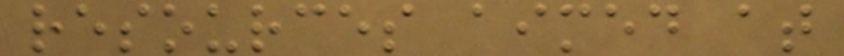resources aimed at
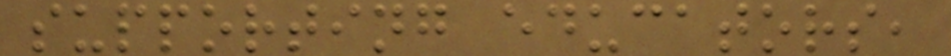supporting educators,
